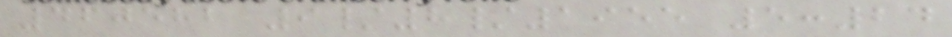460582 9/8/1955 5:24
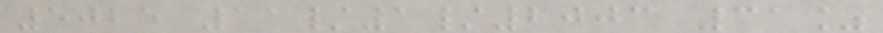5025 11/1/2003 31%
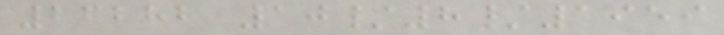26282 10/8/1959
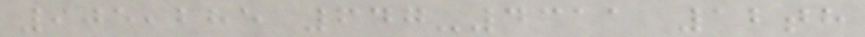905,285 647-4311 12th
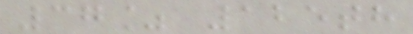37% 125th
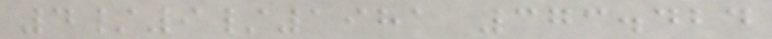4/9/1981 373.424
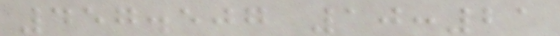457.507 10:21
